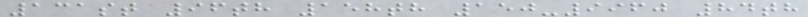131st 96th 158th 150-9960 84th
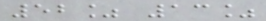52% 13%
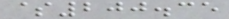$200.35
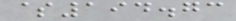$194.73
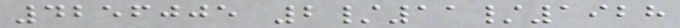4256005 2/11/1928
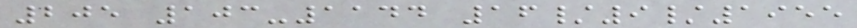205 103-1144 16/9/1955
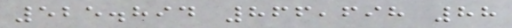525.894 866,698 88
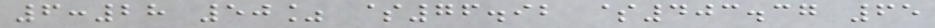6:28 50% $76.92 $403.37 65
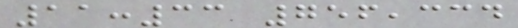11:33 756,334
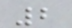2
